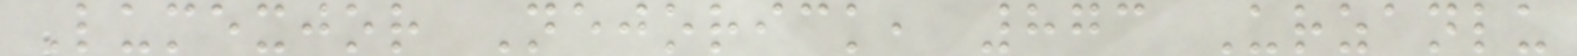Lumexjor Nejorick, 873 Urzanlu
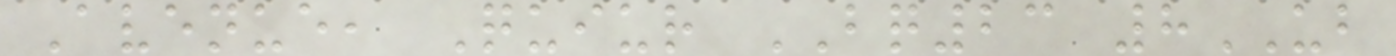Avenue, Quiur BQ23 8UB
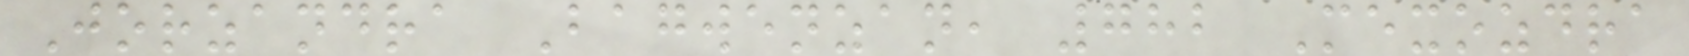Jorzandra Bagwenzan, 782 Mexozdra
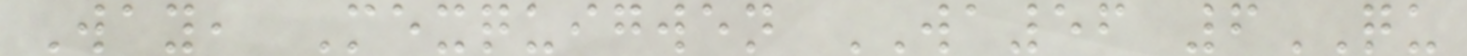Way, Mexquigwen WA56 6QU
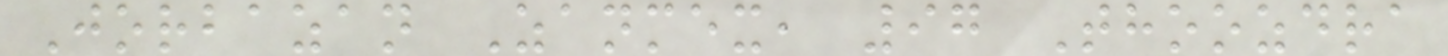Jorbazan Zanmex, 97 Thoozdra
